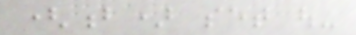(b) set out-
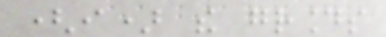(i) the grounds
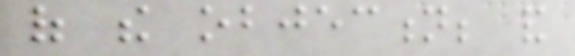of the objection; and
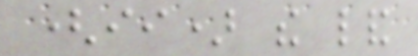(ii) the land
